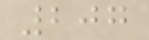207
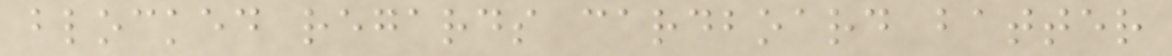blocked regards cardboard batter
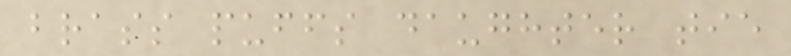brass puffs daughter tie
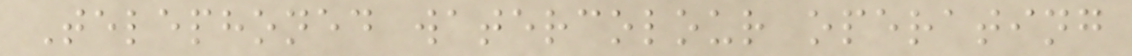Telephoned watercolour operating
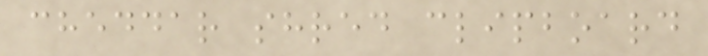cheddar shred clipboard
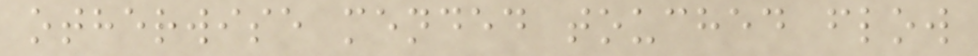otherwise mended touched flow
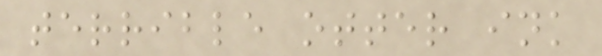terrible otter ink
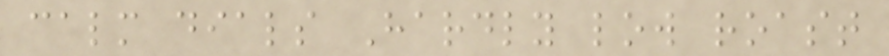calm dials Hardly low roast
